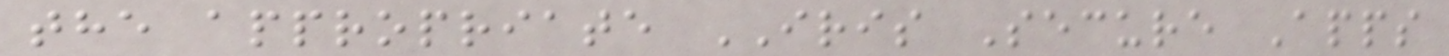the appropriate IRIS Secure Apps
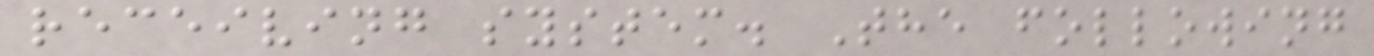receiving system. The following
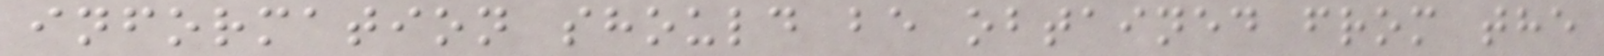information should be obtained from the
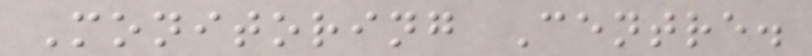Monitoring Centre.
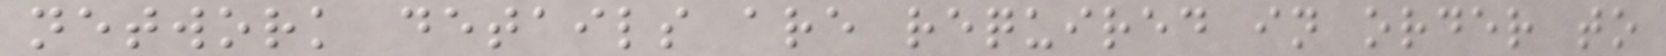network details are required in order to
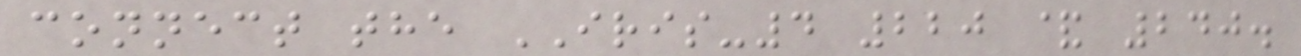connect the IRIS-4 220 & 240.
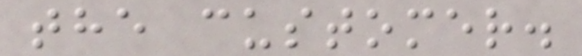the customer.
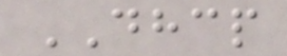DHCP
